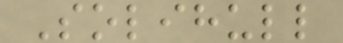Solihull
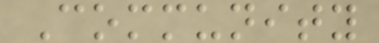Community
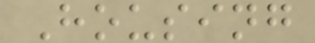Housing
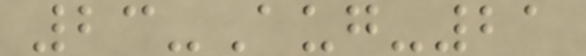23-Aug-21
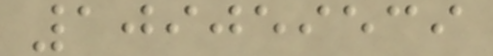109059539
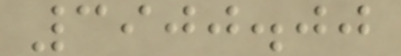3900.00
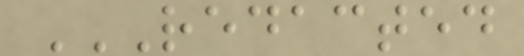REDACTED
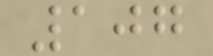107
